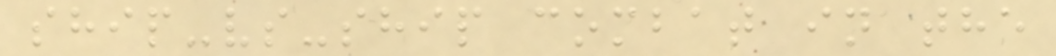ship-vs-ship combat in the
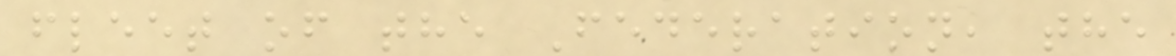fleet of the Federation, the
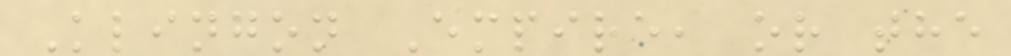Klingon Empire, or the
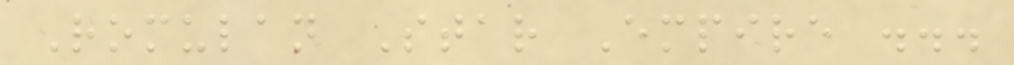Romulan Star Empire ...
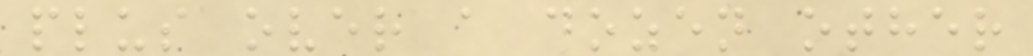plus over a dozen other
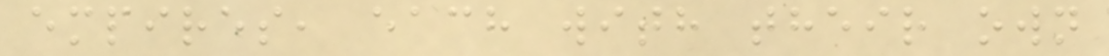empires, each with their own
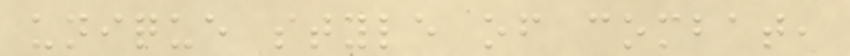unique style of combat,
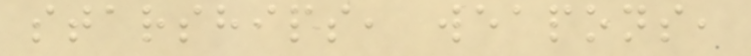starships, weapons,
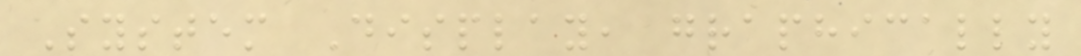System Display, graphically
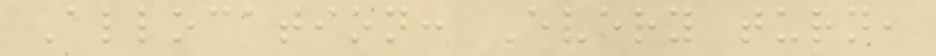Allocation: Every turn,
